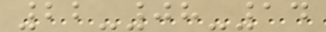22-08-14
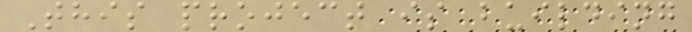This project is building
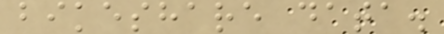bikeshare data.
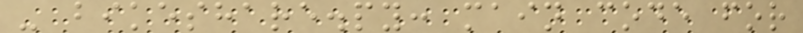- bikeshare.py: main code for
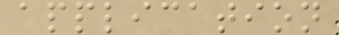application
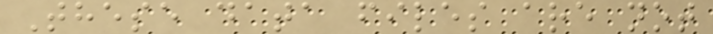These data files are not
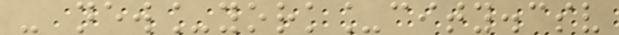- new_york_city.csv
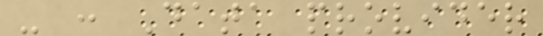- : Data provider
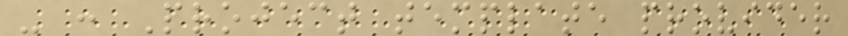- : Project template provider
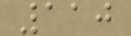110
